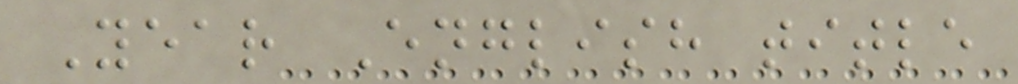Year English title
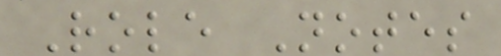Role Notes
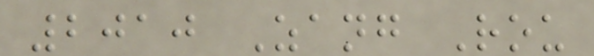2010 Zang Rou
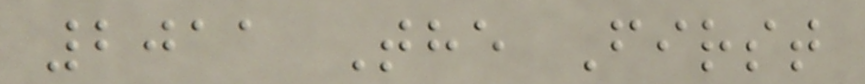2011 The First
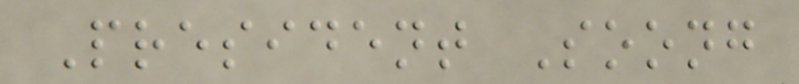President Soong
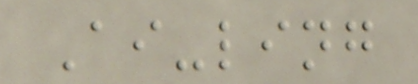Ai-ling
